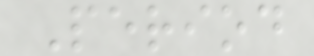Period
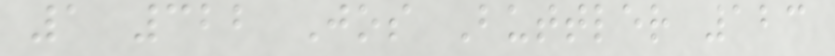1 322 Jos Buttler 123
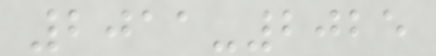2011-2025
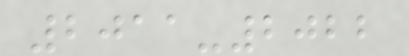2011-2022
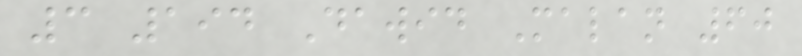3 194 Dawid Malan 60
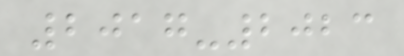2017-2023
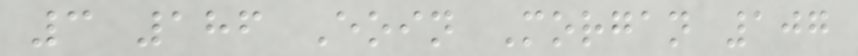3 186 Eoin Morgan 107
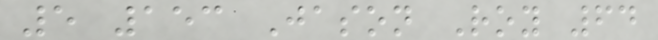5 153 Jason Roy 64
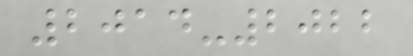2014-2022
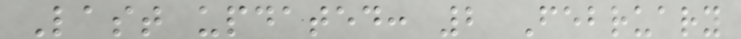Last updated: 2 February
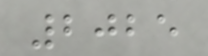2025
